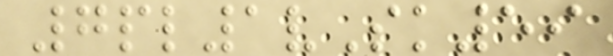7pl1vSk59
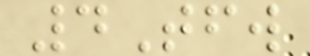4Tfw
